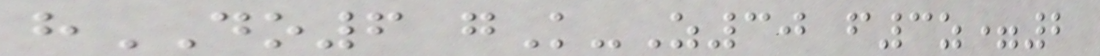hDO6 gK-Z30 f3z=2
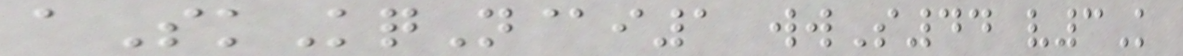aSkKqN@i1 wwS44 v3K
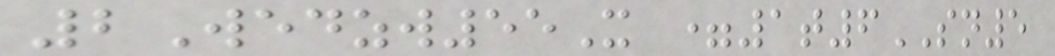2Wedzw55X =1t6SN5
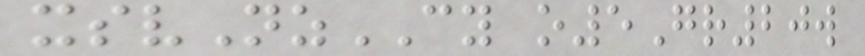xsvNzCY o5Gr20w
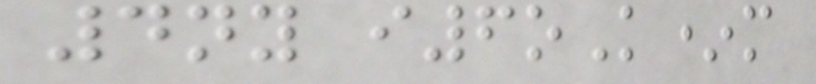4ny i6oK*m
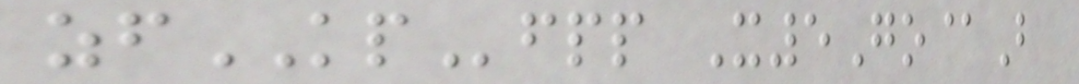zfKPfpp X5Go@B
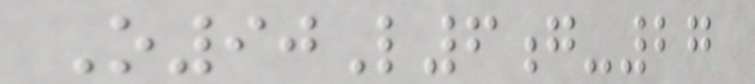O90L6g-27
